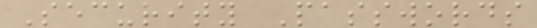Security Passwords
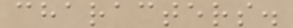characters.
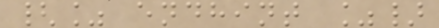{% endhint %}
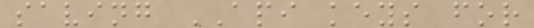saving API keys for
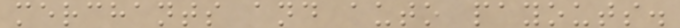merchants and auto payouts.
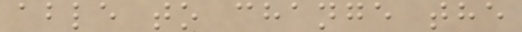able to change the
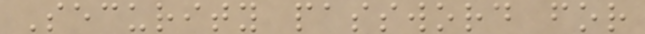Security password for
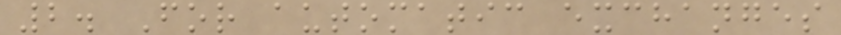2. For automatic exchanges
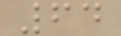64
